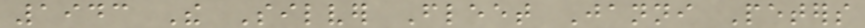1943 The Silver Fleet Janni Peters
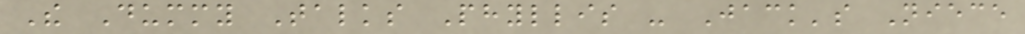The Dummy Talks Phyllis - Jack's Niece
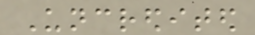Uncredited
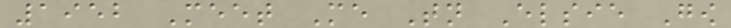1952 Meet Me Tonight Elsie Gow
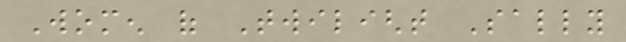Women of Twilight Sally
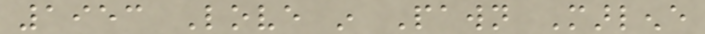1953 Love in Pawn Marlene
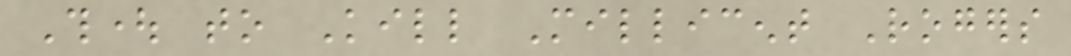Thought to Kill Millicent Rogers
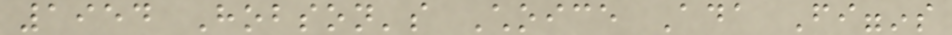1954 Hobson's Choice Ada Figgins
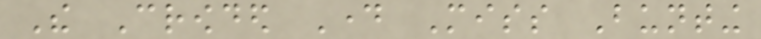The Crowded Day Miss Bunting
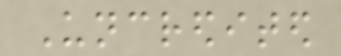Uncredited
